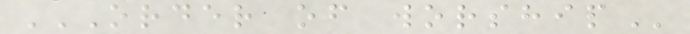ORDER OF WORSHIP
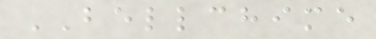BELLCHIME
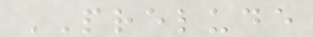PRELUDE
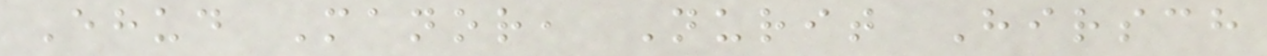Ehud Manor, Nurit Hirsch
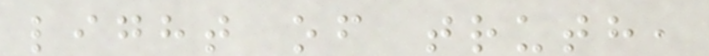light of truth,
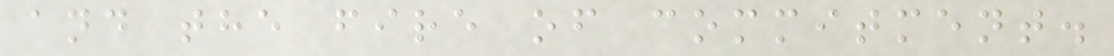and the fire of commitment.
